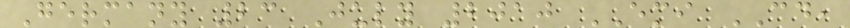Germany 23 July 2010 EMI CD,
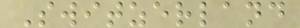Switzerland
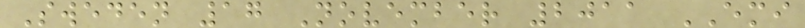Sweden 17 November 2011 EMI
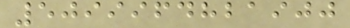5099964821900
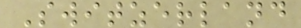Switzerland
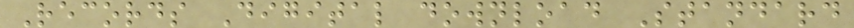Records Digital download Standard
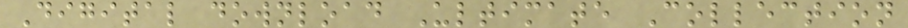Digital download Ultimate Collection
